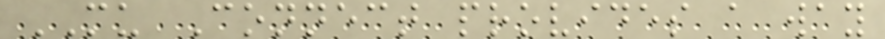MU Connect provides a way
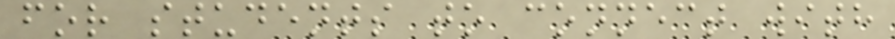for students to connect with
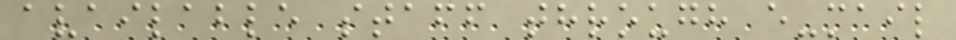available staff through e-mail
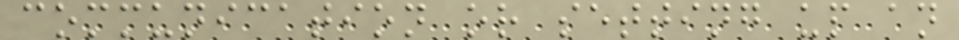communication or setting up an
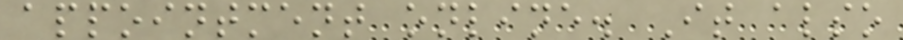appointment online. It also
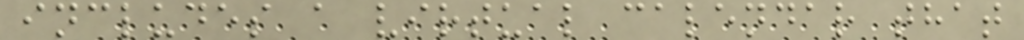includes a virtual calendar that
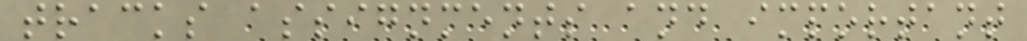tracks assignments and important
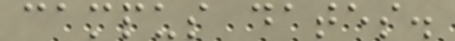campus dates.
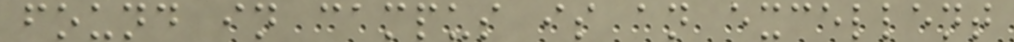found in campus is an excellent
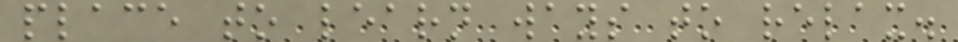place to learn ways to relax.
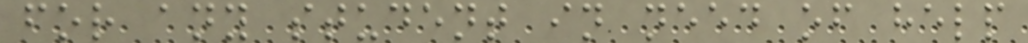for any student in need of help
